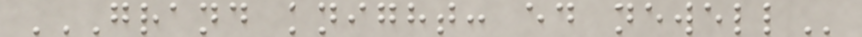GRAND KNIGHT: ED NEWELL
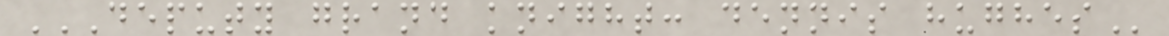DEPUTY GRAND KNIGHT: DENNIS HUGHES
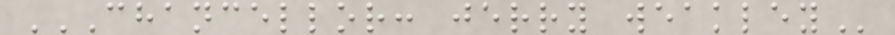CHANCELLOR: JERRY WEAKLEY
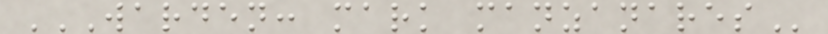WARDEN: MARK MANZANARES
